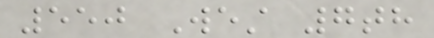550 West 7th
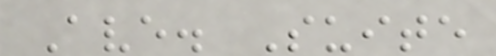Ave. Suite
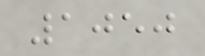1050
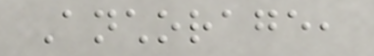Anchorage,
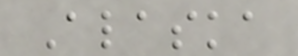Alaska
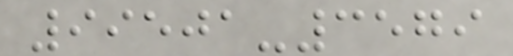99501-3579
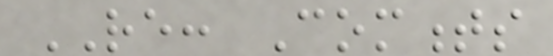RE: Comments
